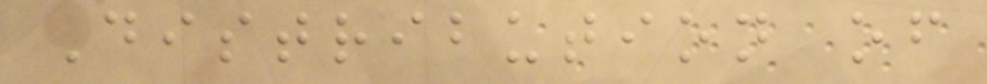Distribution of
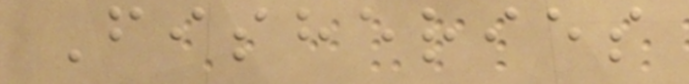Fisheries
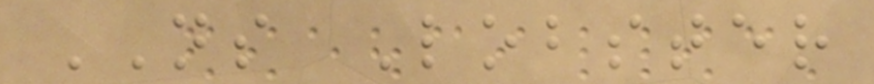NS Lobster
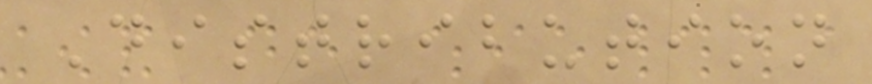Distribution
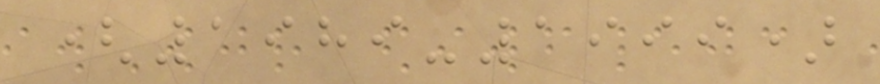(1989-1999)
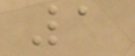1
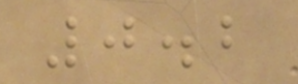0.2
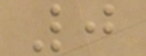0
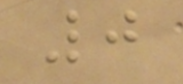0
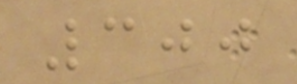300
